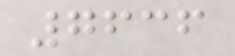7636
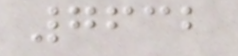7632
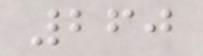260
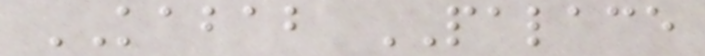KABAB PALACE
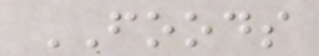FOODS
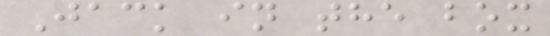Jack in the box
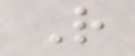R
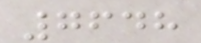7648
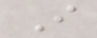I
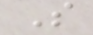S
